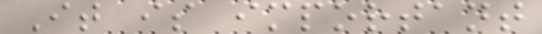It is important
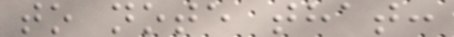to note that:
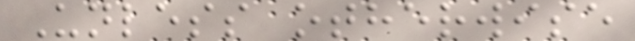Unless otherwise
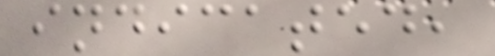indicated,
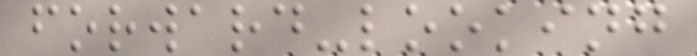forward-looking
